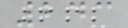243
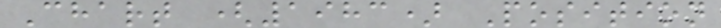Chart (1983) Position
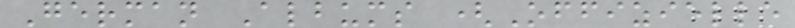German Albums (Offizielle
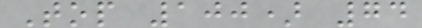Top 100) 74
